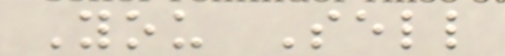You Sell
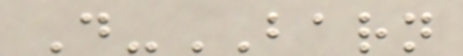D-BARN
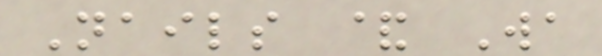Nails & Wa
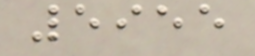5955
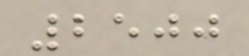2500
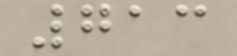713
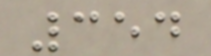354
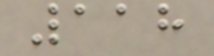118
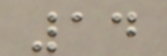14
